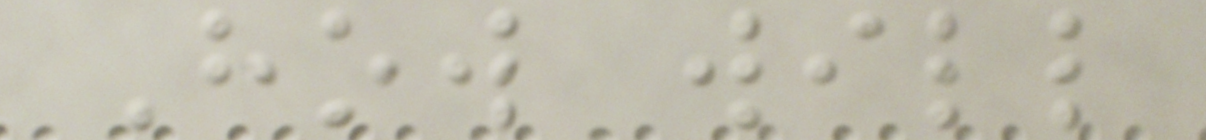How will
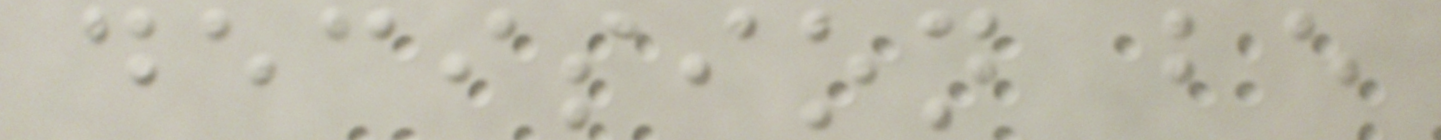decision be
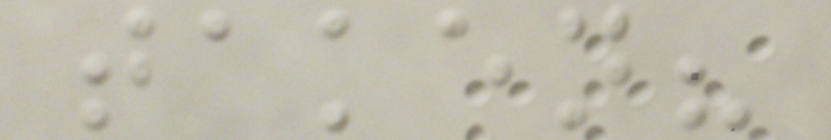taken?
